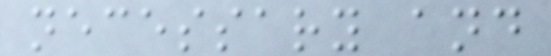necessary and
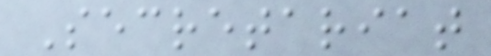Secretariat
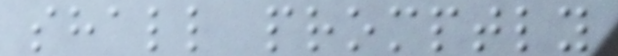shall promptly
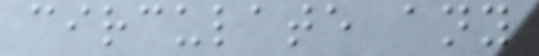circulate any
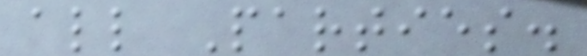all Parties.
